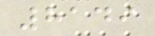8149
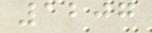1207
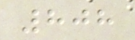808
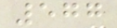577
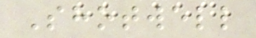Shotwell
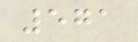571
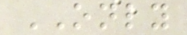ONLY
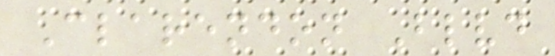Clarendon Blvd
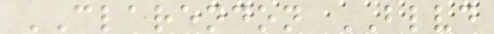CLARENDON BLVD
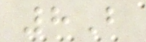8B
